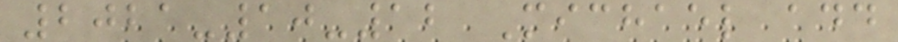2021-10-12 Michael add
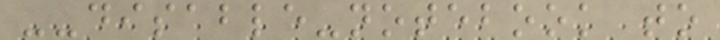--disable-notebook to
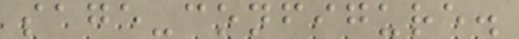sage-configure.
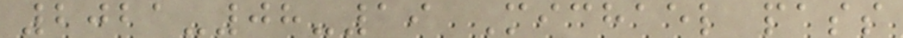2021-08-19 Michael pass
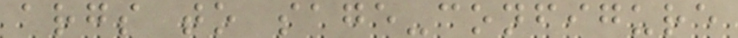args to sage-configure
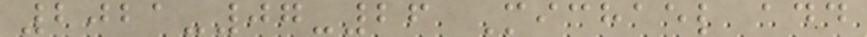2021-07-26 Michael add
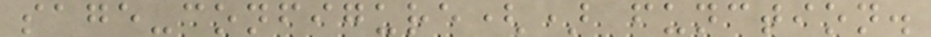sage-configure() function.
